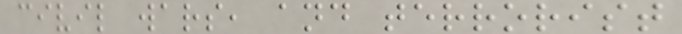civil wars, and terrorist
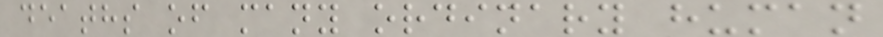deaths of many ordinary human
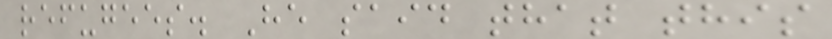refugees. He said that this
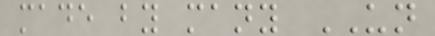made by many UN
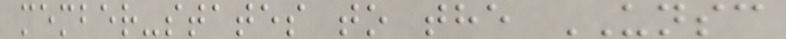member-states to the UNSC
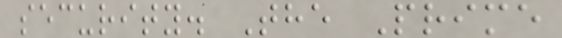security. The Prime
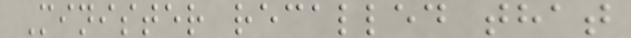Minister recalled that
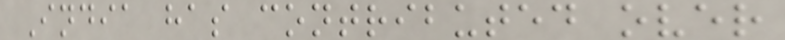India has contributed over
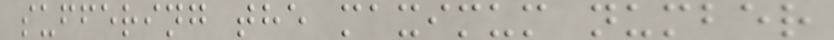suffering the maximum number
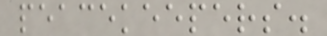peacekeepers.
